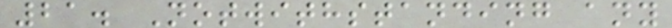21. Notwithstanding any
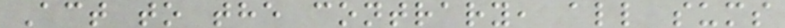Act to the contrary, all sums
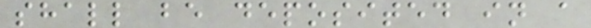shall be deposited in a
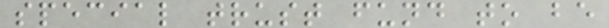special trust fund to be
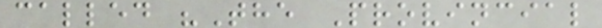called "The Provincial
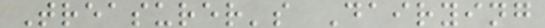Treasurer's Dairying
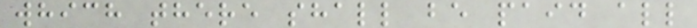which there shall be paid all
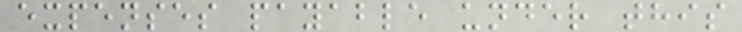expenses payable under this
